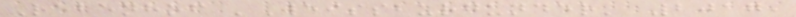Rebenhof 'Weissburgunder' 2017,
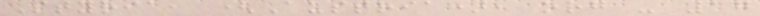Styria, (Austria), org - 17
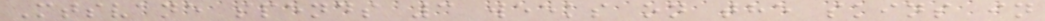Mtsvane spends 3 weeks on the skins in
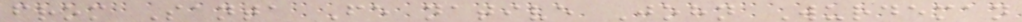from Santa Fe native John Wurdeman
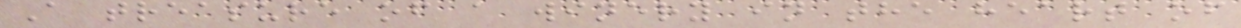A treasure of a winery in the heart of
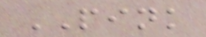PINK
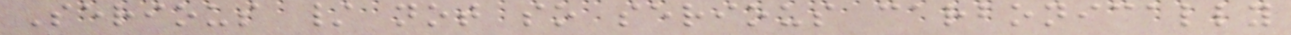Serious / not so serious carbonically
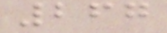267
